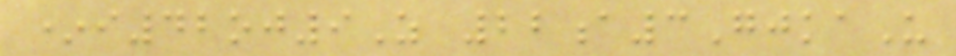*i42oj9Z 22a3GjkaU
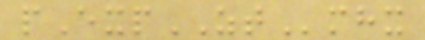pExpZTmhx
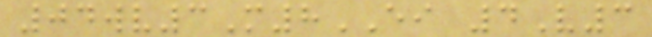04wv3M8EI 4V3
